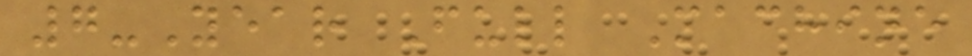7-Year Full Machine
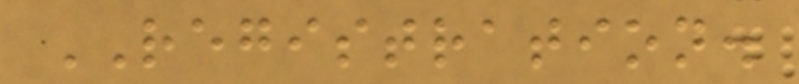REGISTRATION.
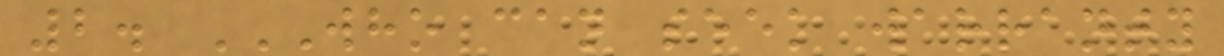2. WHO CAN SEEK WARRANTY
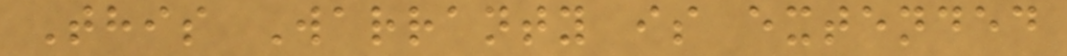This Warranty is extended
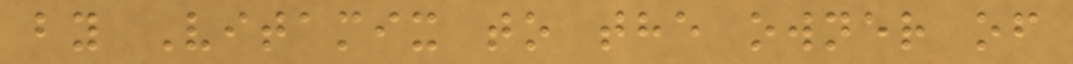by Vitamix to the owner of
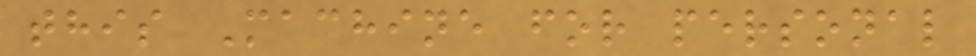this Machine for personal
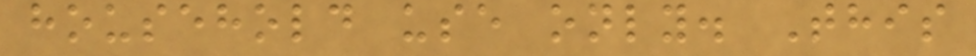household use only. This
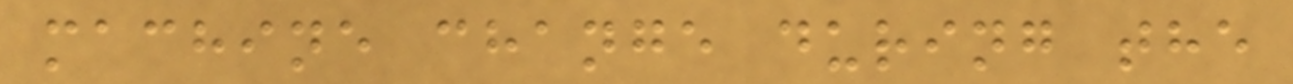machine change during the
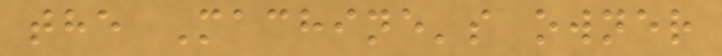the Machine's owner
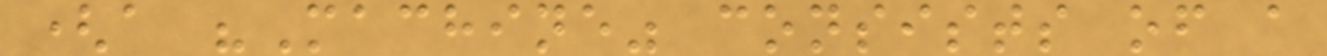(a "Machine" consists of a
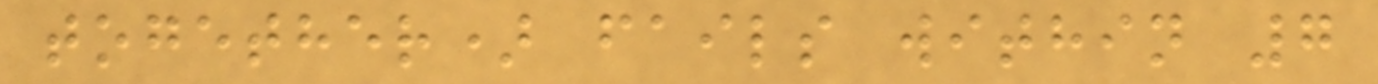together) fails within 7
